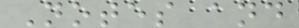Notes and
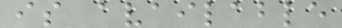is available
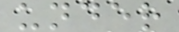under
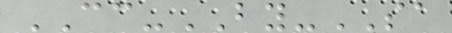CC-BY-SA
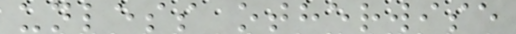unless otherwise
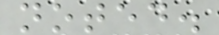noted.
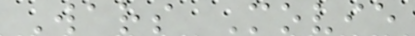Wars Movie
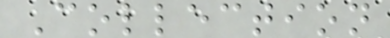Collection
